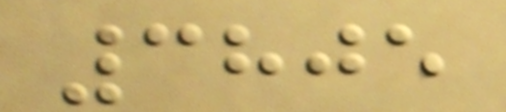3805
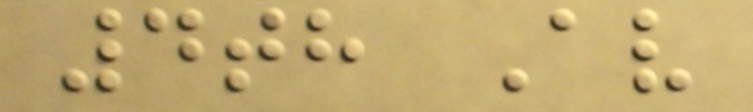4th Av
